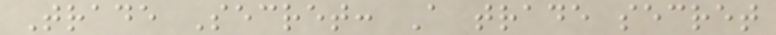Trade Secret: A trade secret
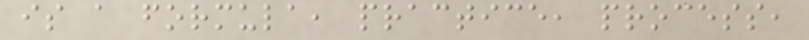is a formula, practice, process,
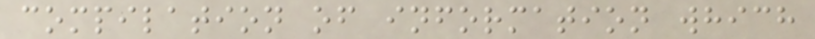compilation of information which
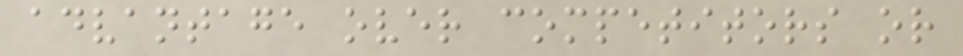advantage over competitors or
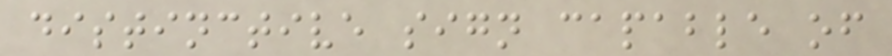distinctive sign capable of
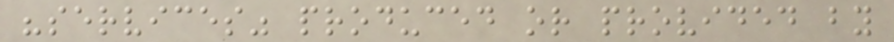"services" produced or provided by
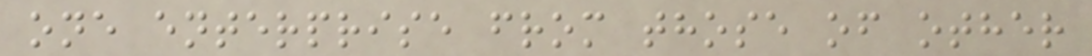one enterprise from those of other
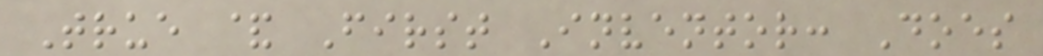True & First Inventor: Does
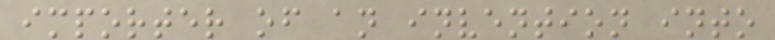importer of an invention into
